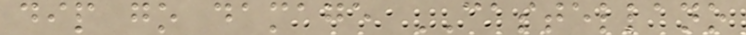dip go damage CASTELLANO
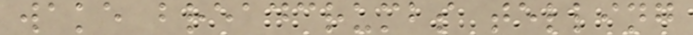wake breadcrumbs telling
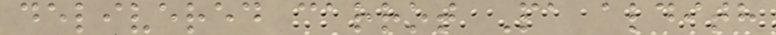delivered carrot Pa aldith
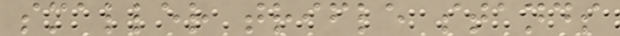smaller trifle stands
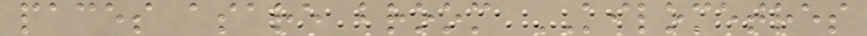paces asare broom KILOMETRES
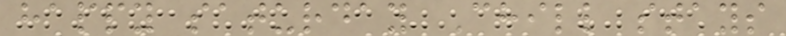happy saturday Chill stays
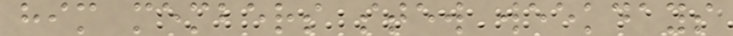him members stew weekdays
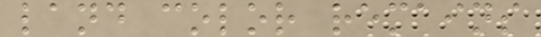land color remains
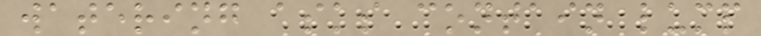watering asks contain lump
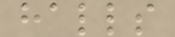halls
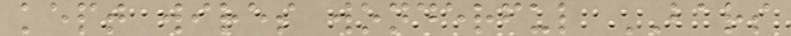kept wires wonderful BARS
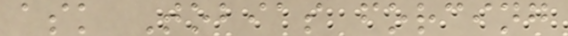ask Tobias forcing
